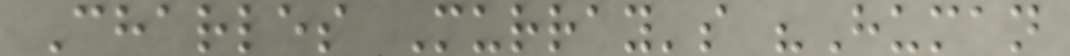Charles Murray's "Human
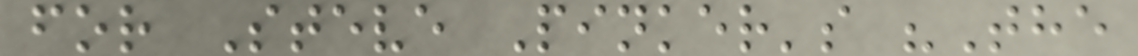for Steve Pinker's "The
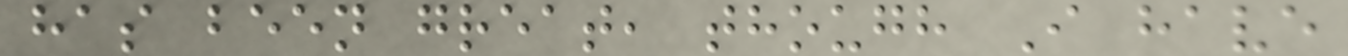has been great, though I have
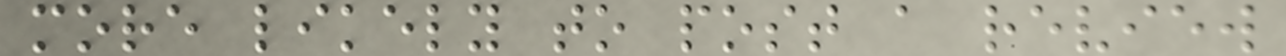more likely to post a review
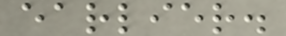earlier.
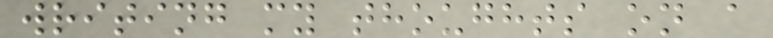writing my thoughts on a
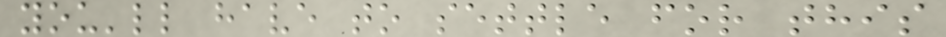you'll have to settle for this
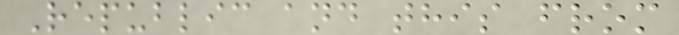Republic and this from
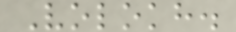Volokh.
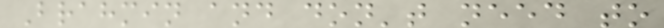Brahmin and don't need to
